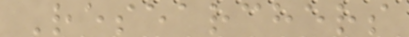Researchers
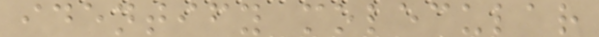identify molecular
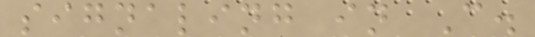signaling in C.
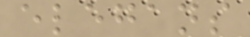elegans
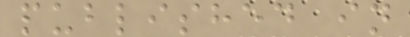published in
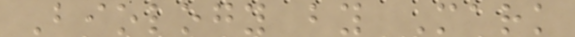Biology by Mark
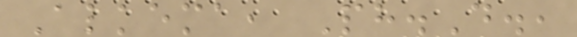Alkema, Ph.D.,
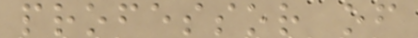professor of
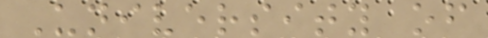University of
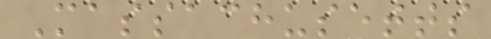Massachusetts
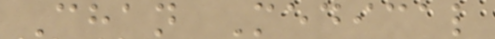Chan Medical
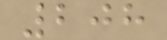208
